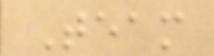Team
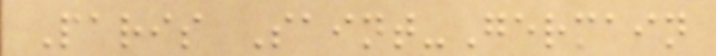Paris Saint-Germain
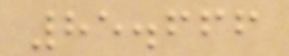85.666
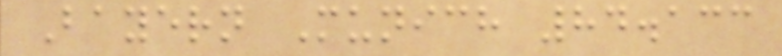Bayern Munich 84.133
